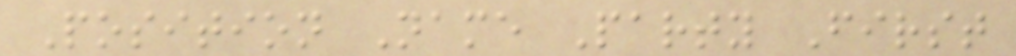Position Name Party First
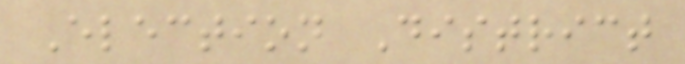Election District
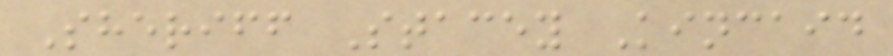Sheriff Stacey Kincaid
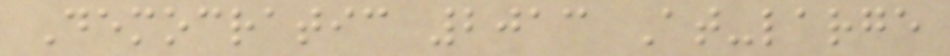Democratic 2013 At-large
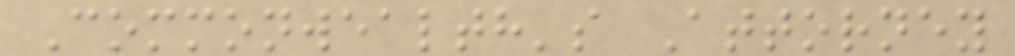Commonwealth's Attorney
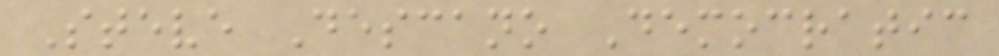Steve Descano Democratic
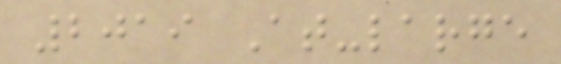2019 At-large
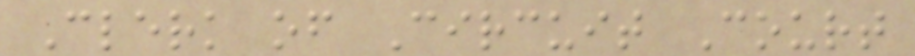Clerk of Circuit Court
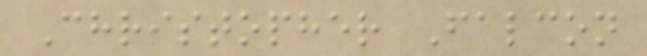Christopher Falcon
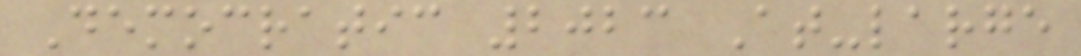Democratic 2023 At-large
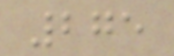275
